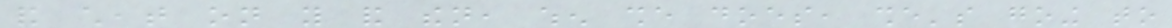and cheat on you and then, when she does, she's going to
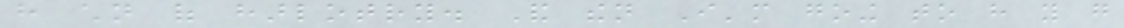have children of harlotry. And then I'm going to have you go
